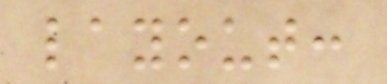layout:
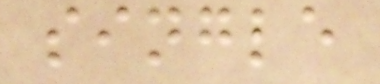single
